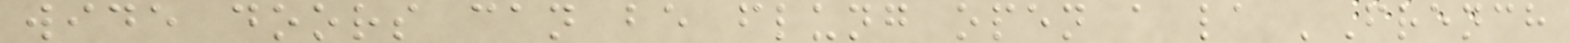wide doors can be flung open a la 'French
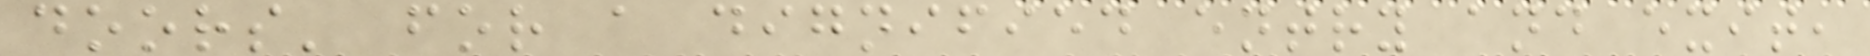doors' for a dignified entry and exit,
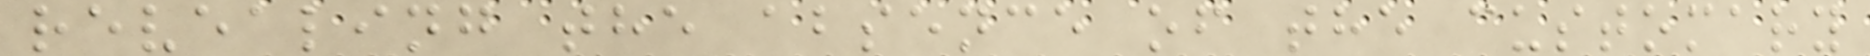revealing the absence of the customary
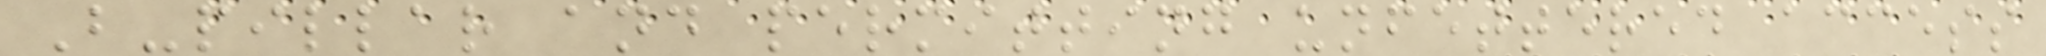B-pillar and permitting unfettered access
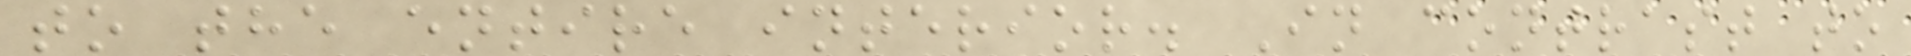to the entire interior. In contrast to
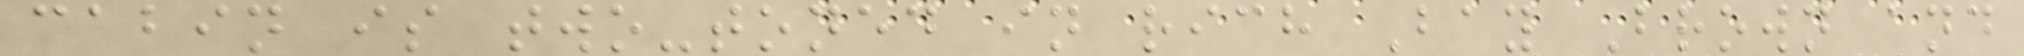cabin is two-toned in rich Bay Brown and
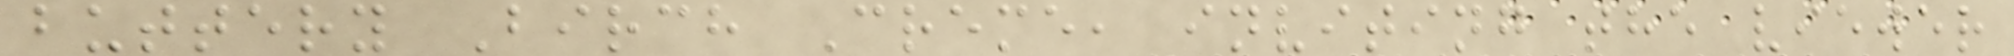buttery Birch Creme, inviting the viewer
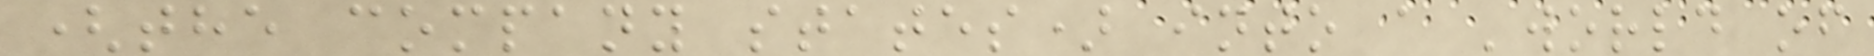(the company states) into a 'world of
